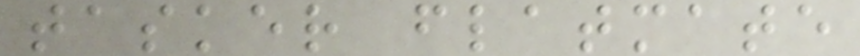tasker flatmate
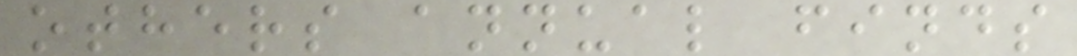others annual finds
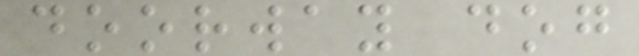doorway dog
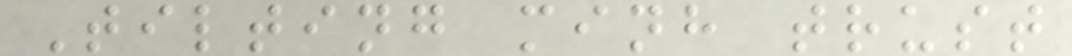Tilting minh trust
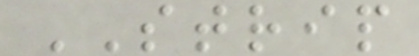STRIP
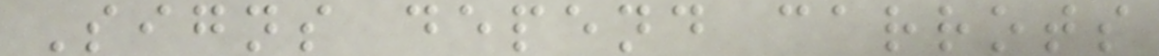Signs depend carrots
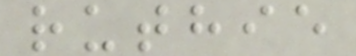ruthie
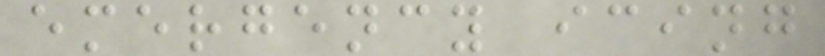emergency icing
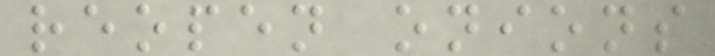reopen onions
